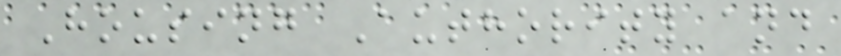Housing Authority and
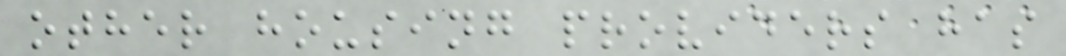other housing providers has
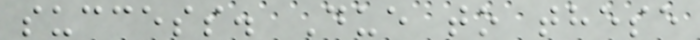success. Due to these
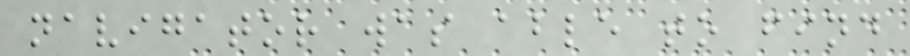navigator was able to find
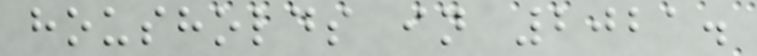housholds in 2021.
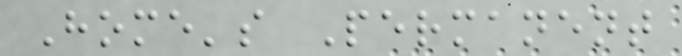Home's Permanent
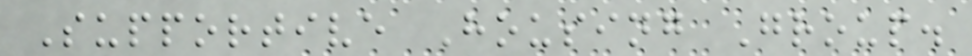Supportive Housing Group.
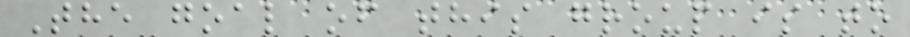The goal of this group is to
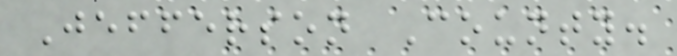Jefferson County.
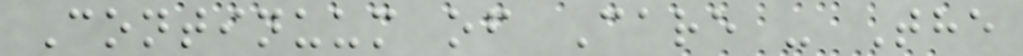Continuum of Care - The
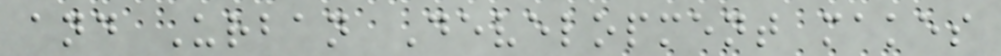and Urban Development makes
